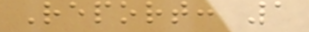Report: 1
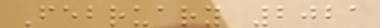February 2021
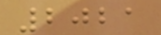2021
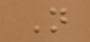N
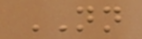NN
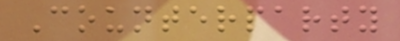Counterparty
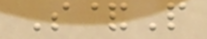S&P
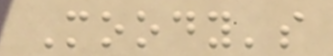Moody's
